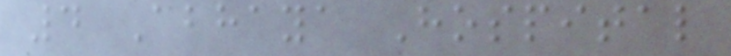4 Abhaya Hospital
